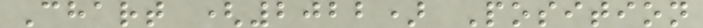Chart (2022) Position
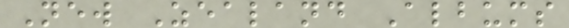New Zealand Albums
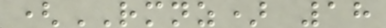(RMNZ) 18
